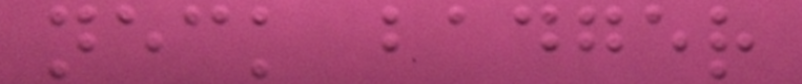neck badger
